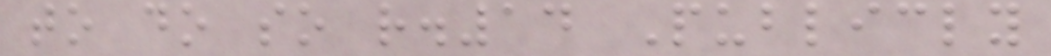to do so r.14 Publicly
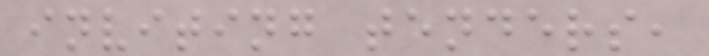inviting tenders,
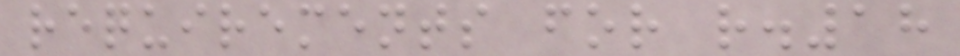requirements for r.18
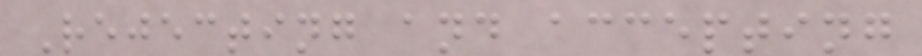Rejecting and accepting
